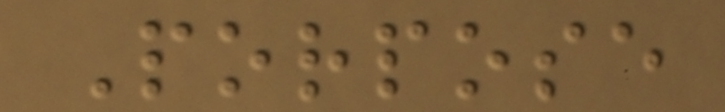Porpose
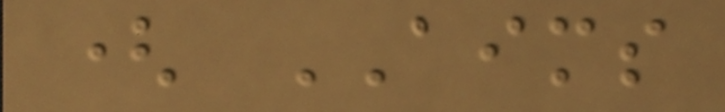( AIMS
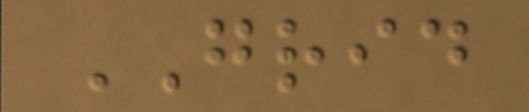GRID
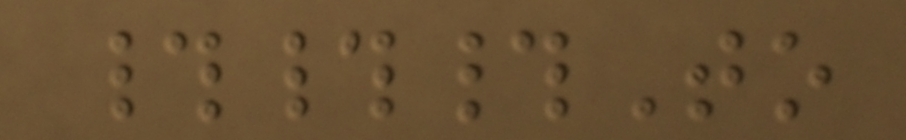###To
